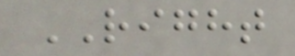RIGHT
